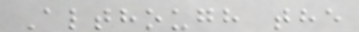Although the
